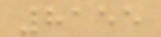8155
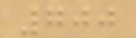700
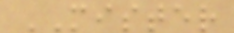MISTER
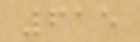615
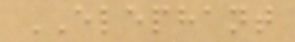ELEPHANT
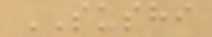SUSHI
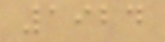1924
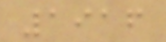1916
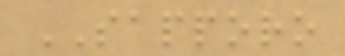SAPPORO
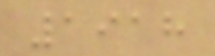1918
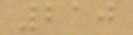210
